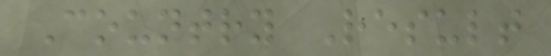Country Result
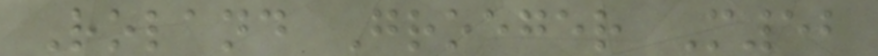Roland Groeger M52
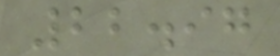22.97
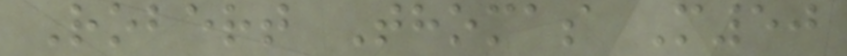Robert Thomas M50
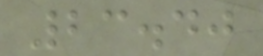23.40
